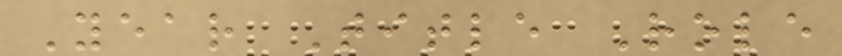Year Title Role
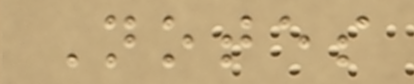Notes
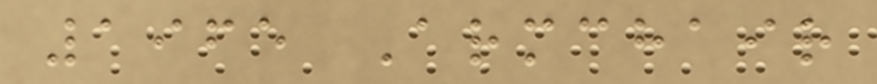1965 Armchair
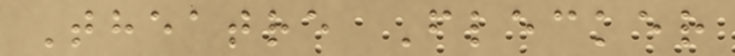Theatre Flecker
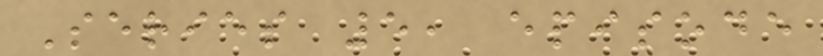Series 5, episode
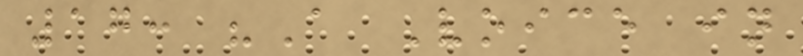17: "A Voice in
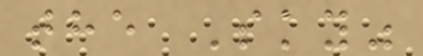the Sky"
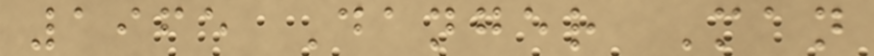1965 Danger Man
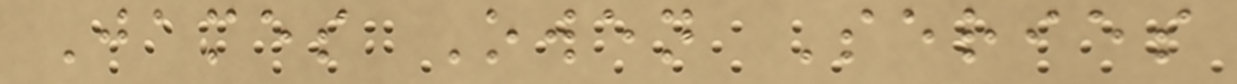James Owen Series
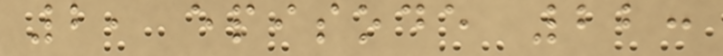2, episode 22:
